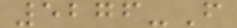5276-F
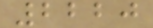2220
